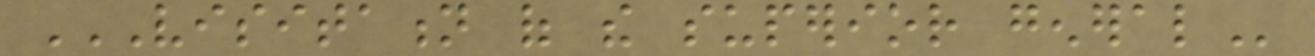VISITATION OF THE SUPERIOR GENERAL
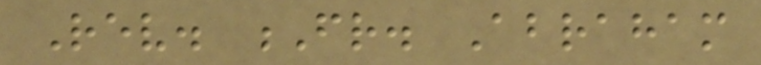Rev. Fr. Abraham
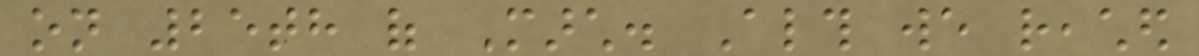on 25th of March. Although we reached
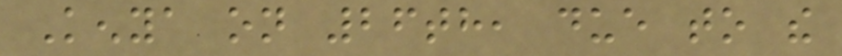Kenya on 26th, due to the
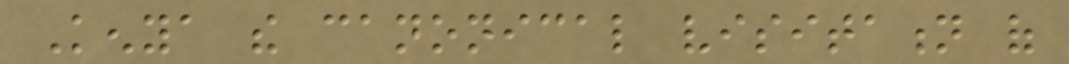Kenya the canonical visitation of
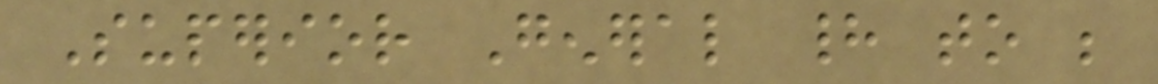Superior General had to be
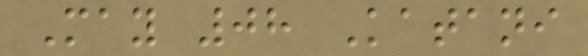May 08 Katani
